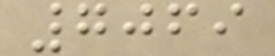7069
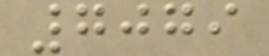7079
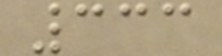333
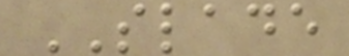SLADE
